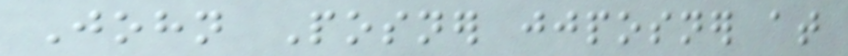John Posner jjposner at
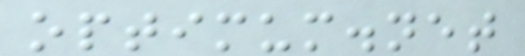optimum.net
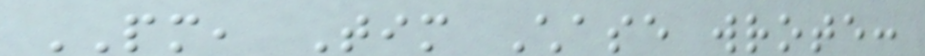PM, Tim Chase wrote:
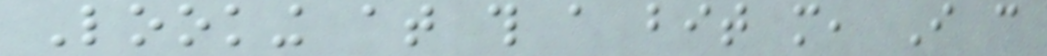Looking at this a bit more, I can
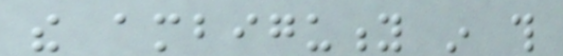the ambiguity in this
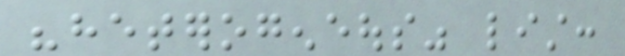"heterogeneous" list:
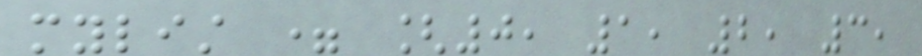mylist = [0, 1, 2, 3,
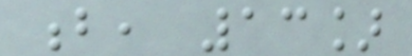b, 13]
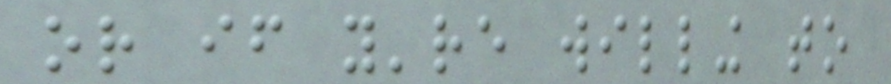or if you're willing to
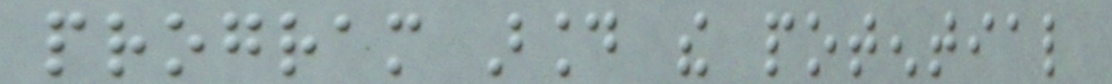program around the potential
